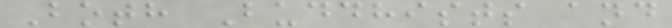Both Buddhists and
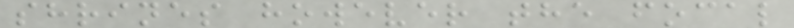shrines however the focal
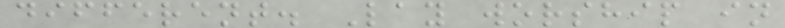different. Lay worship in
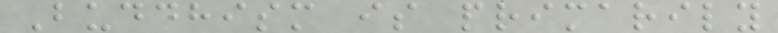Buddhism is primarily
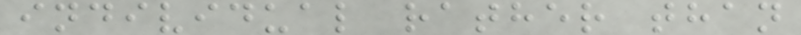individual rather than
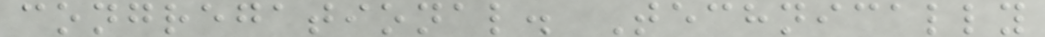congregational. Technically
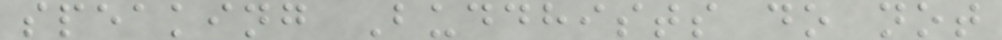speaking Buddhists do not
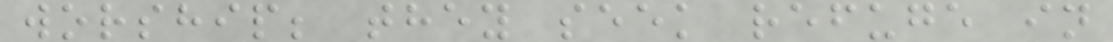worship; they seek refuge in
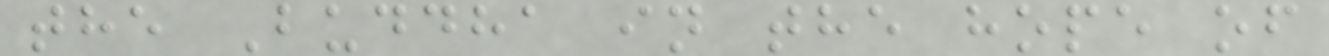the Buddha in the hope of
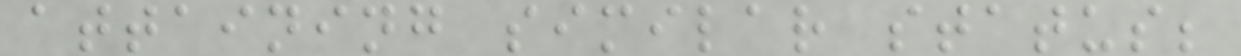attaining similar status;
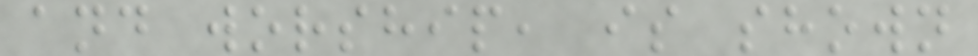and worship, is shown
